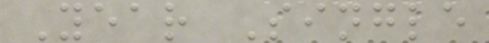Year Single
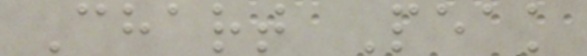Chart Peak
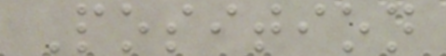Position
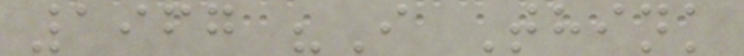1967 "I Think
